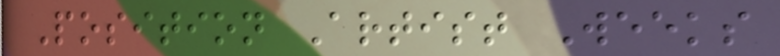Position Artist Weeks
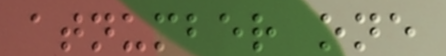atnumber one
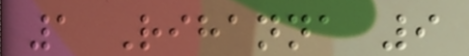1 Rihanna 9
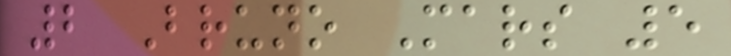2 Bruno Mars 5
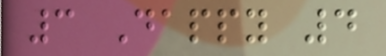3 Dappy 4
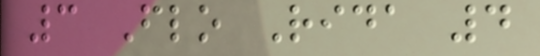3 Flo Rida 4
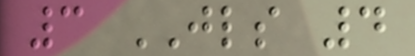3 JLS 4
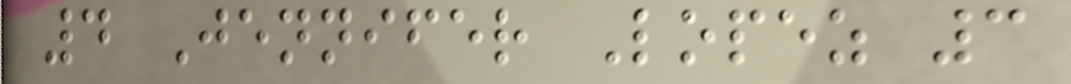4 Jennifer Lopez 3
